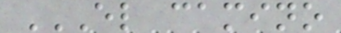EL CAMINO
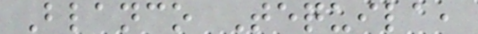Blanco Tequila,
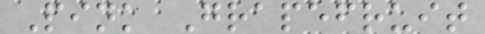Pink Grapefruit
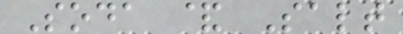Soda & Salt
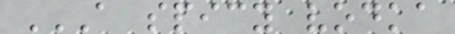A SPICY VODKA
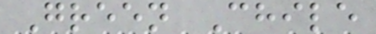Green Chile
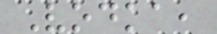Vodka,
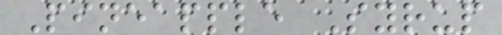Pineapple Syrup
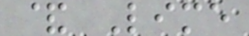& Lime
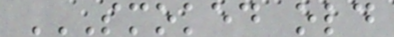SMOKED OLD
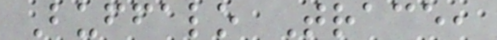Buffalo Trace,
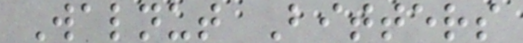Walnut Bitters
